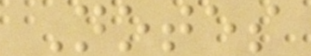Notes
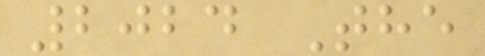2024 The
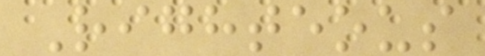Righteous
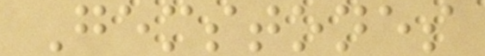Gemstones
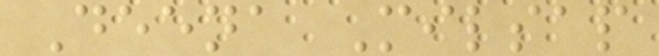Deena Milsap
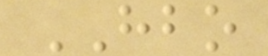HBO
